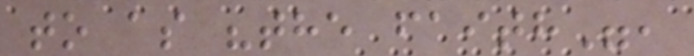to as "the faith",
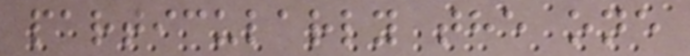particularly the one
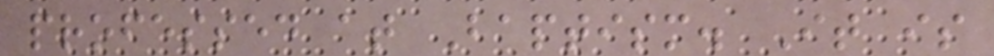professed at Baptism. It is
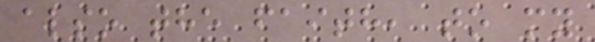also the faith, to my
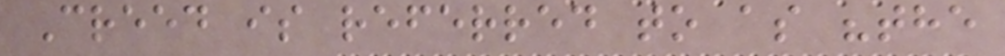Creed is referred to as "the
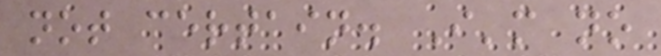not certain. I'm no
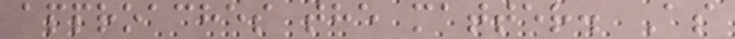approaches the matter. As
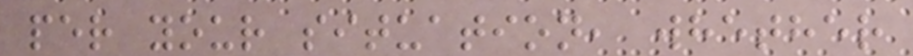per your situation, whether
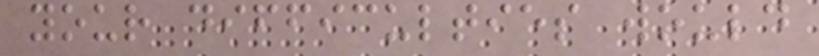your difficulties would
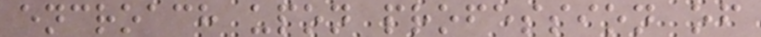encroach upon profession of
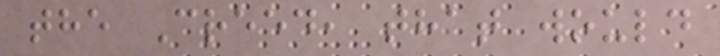the Creed, that would
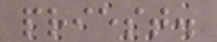priest.
